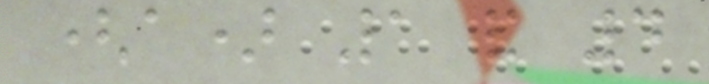(a) 1 and 4
